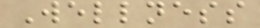Wellness
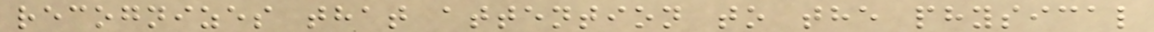recognizes that attention to the physical
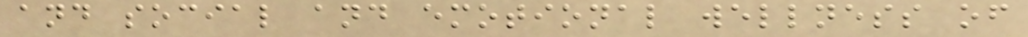and social and emotional wellness of
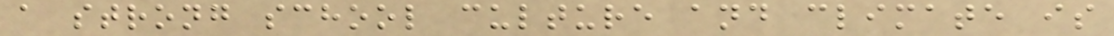a strong school culture and climate is
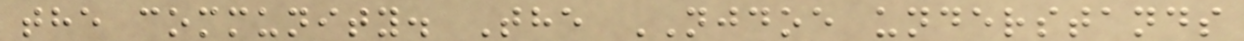the community. The NJDOE understands
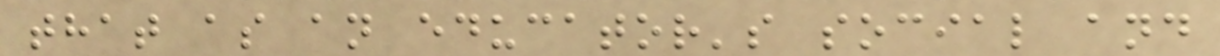that as an educator's social and
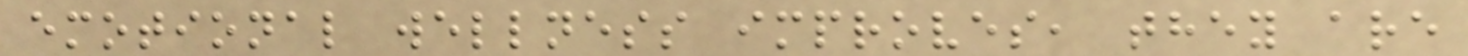emotional wellness improves, they are
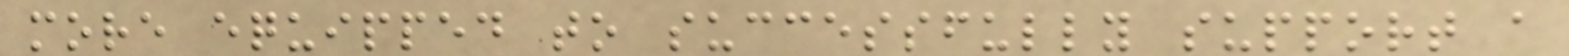more equipped to successfully support a
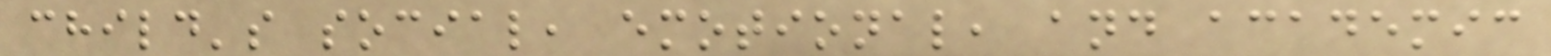child's social, emotional, and academic
